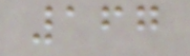167
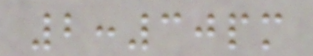2:30pm
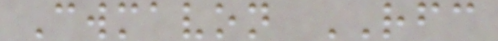Cwmavon RFC
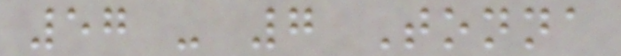57 - 7 Tonna
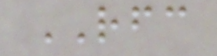RFC
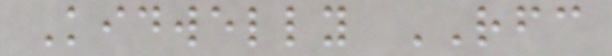Kidwelly RFC
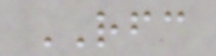RFC
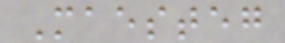Maesteg
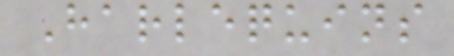Harlequins
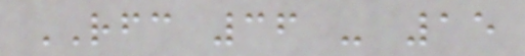RFC 36 - 15
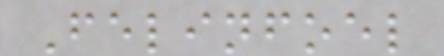Felinfoel
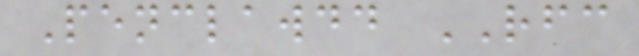Penclawdd RFC
